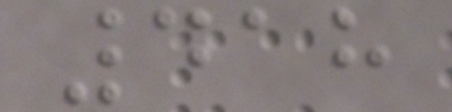418
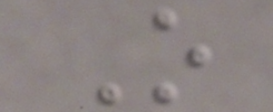O
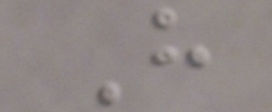H
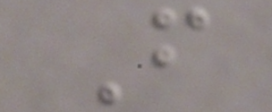F
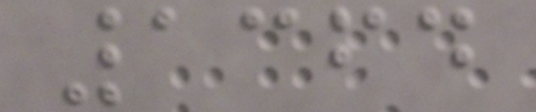1364
